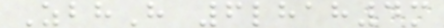ZbhH 6lhah4m
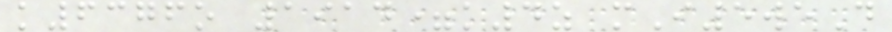k6376o 1914=k4z mI5weD
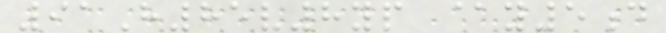91H85v8yp @y5d
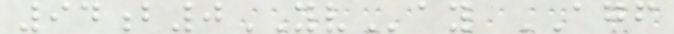94b0YVay AGF
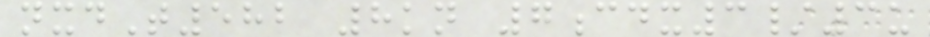nxdT582 8kn 7cdx3/3u
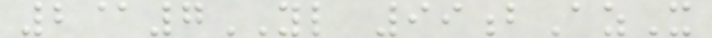2@7YL 99bAzX
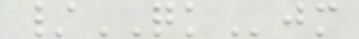/QKjm
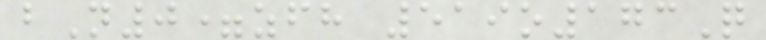bN0=zfh 519o173Q
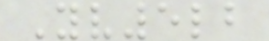Yv5lb
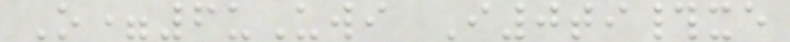O=6uUwi I0ti#xe
